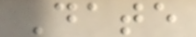Date
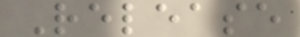Release
